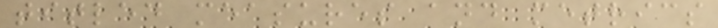titled measures and metrics
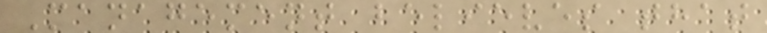Management believes that
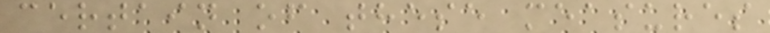certain of these measures
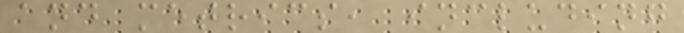and metrics, including
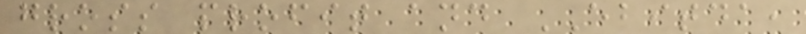gross profit and EBITDA,
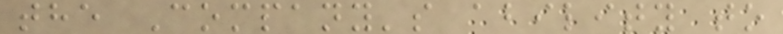the Company's ability to
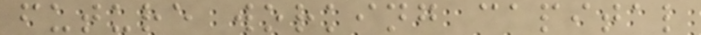future working capital
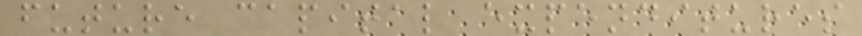future capital expenditures
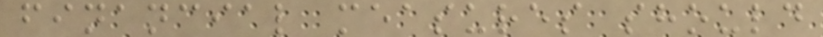financial measures should
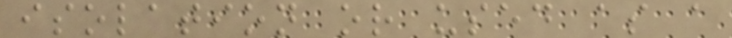isolation or used as a
